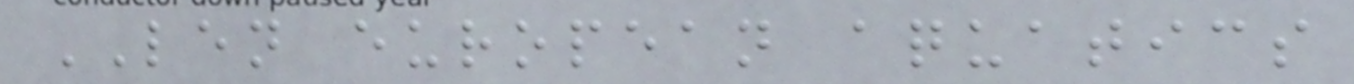LEN european aquatics
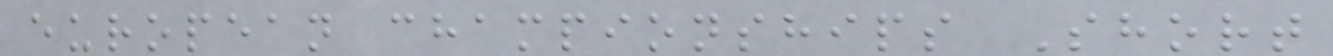european championships Short
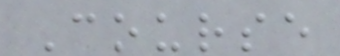Course
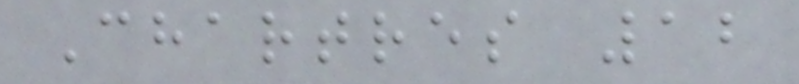Chartres 12
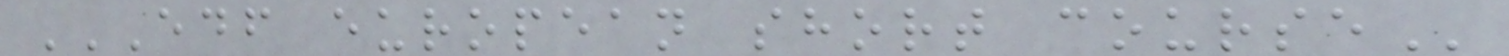EDF EUROPEAN SHORT COURSE
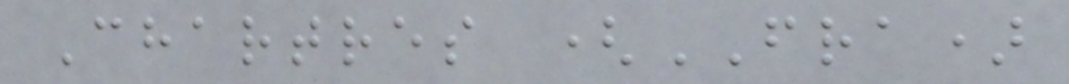Chartres (FRA)
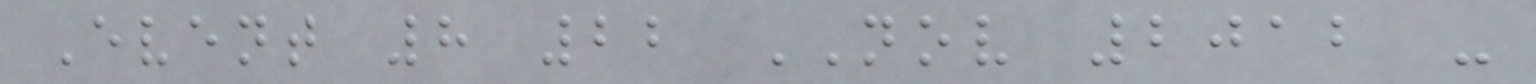Event 8 22 NOV 2012 -
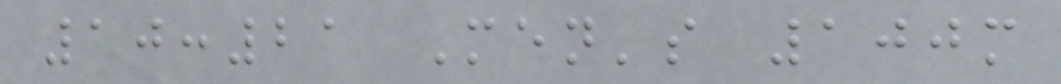10:21 Men's 100m
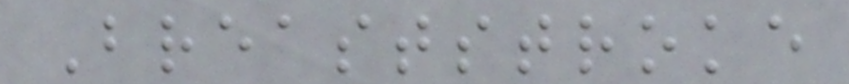Breaststroke
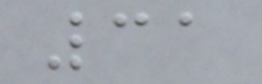31
